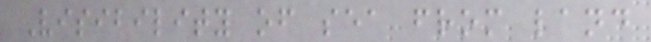Visibility of sea from land
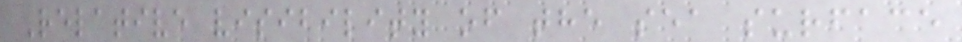Relative visibility of the sea surface
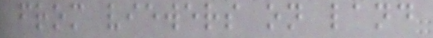from viewers on land
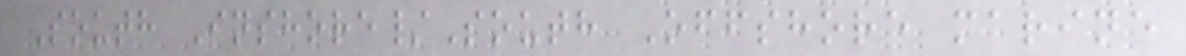South Inshore/South Offshore marine
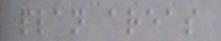plan areas
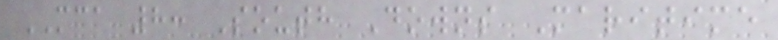MCA 8: South Downs Maritime
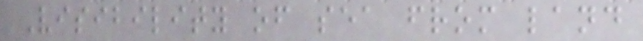Visibility of sea from land
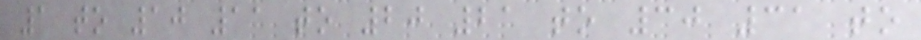1 to 10 11 to 20 21 to 30 31 to
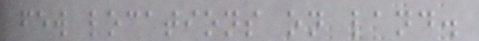few locations on land.
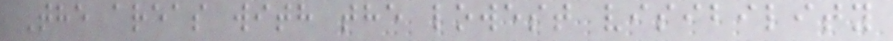The areas with the lowest visibility
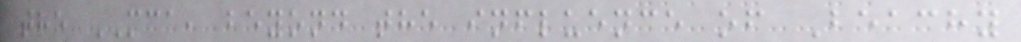the MCA, beyond the influence of Beachy
